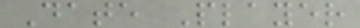Date Player
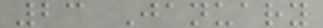23 January
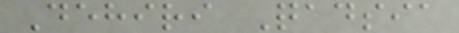Dehiri Qadsia
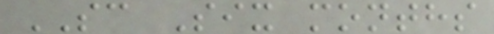SC Six months
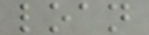loan
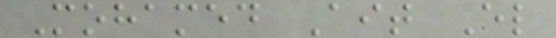Mohamed Ait El
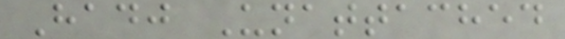Hadj Unattached
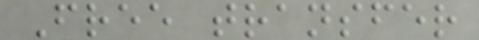Free transfer
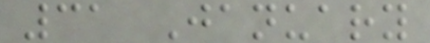31 January
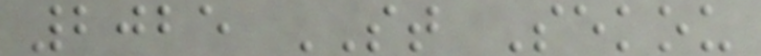2025 ST Sekou
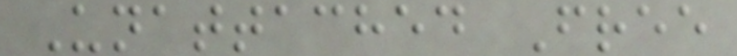Unattached Free
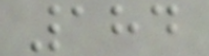184
